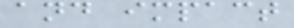and impact
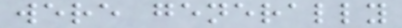were generally
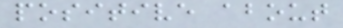positive about
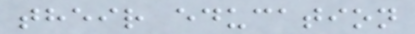their education
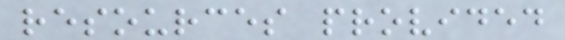resources provided
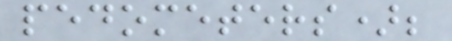pedometers);
